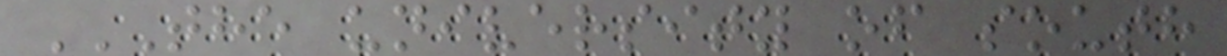THE UNIVERSITY OF SOUTH
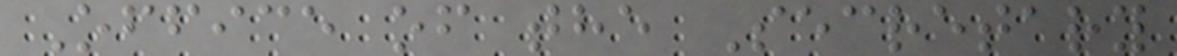Office of the Secretary
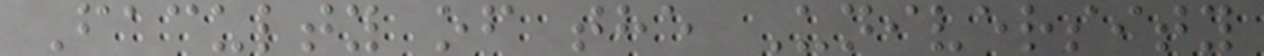Faculty of the University
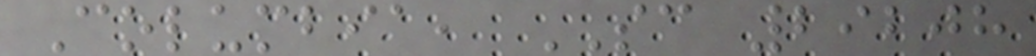Columbia, SC 29208
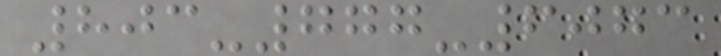803-777-6073
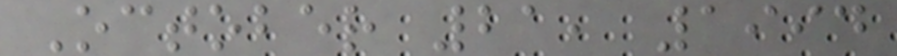October 21, 1994
